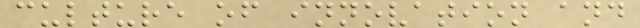culture of innovation and
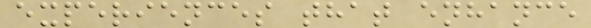experiences that enhance
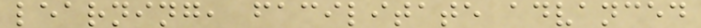learning, facilitate advanced
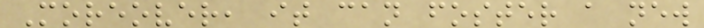Moreover, it can foster a new
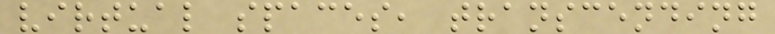virtual spaces, transcending
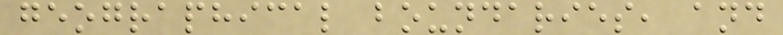geographical boundaries, and
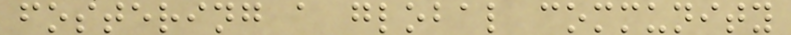fostering a global community
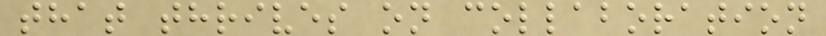that thrives on collaboration
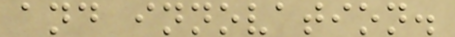and innovation.
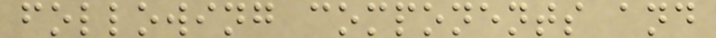following components and
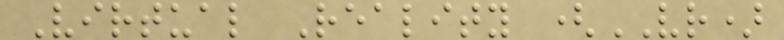Virtual Reality (VR)
